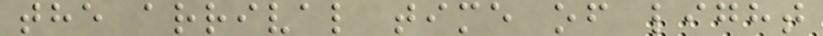the arrival time of light
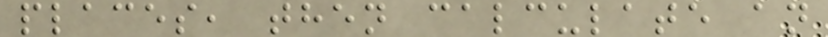places, then calculate an
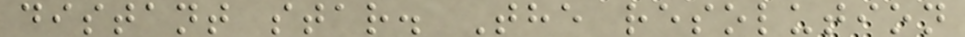distant star. The resolution
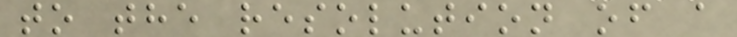to the resolution of a
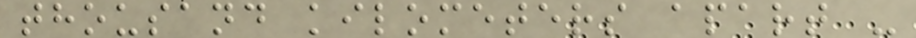thousand kilometers apart -
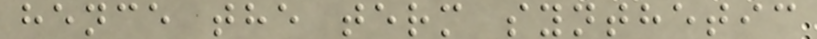hence the term synthetic
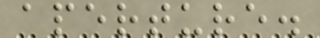aperture.
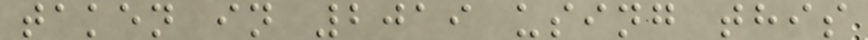taken in 2019 using this
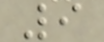9
